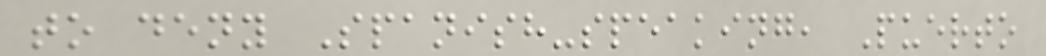to deny Spanish-speaking, Puerto
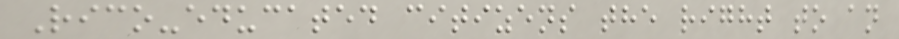Rico-educated citizens the right to an
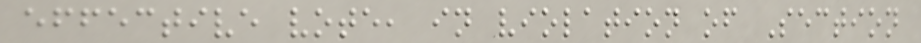effective vote, in violation of Section
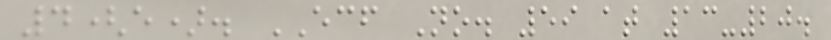4(e). ECF No. 59 at 13-20.
